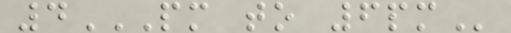4PM TO 6PM
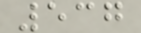537
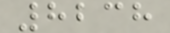8238
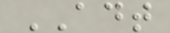ADT
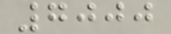7000
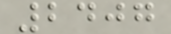2407
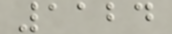1124
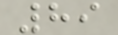89
